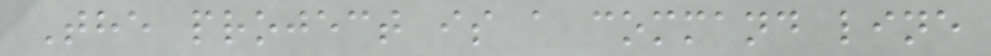The project is a command line
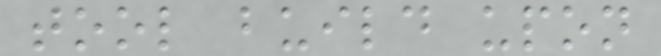tool build upon
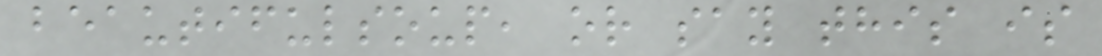beautifulsoup, or say this is
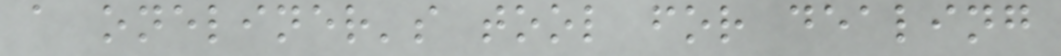a oneliner's tool for dealing
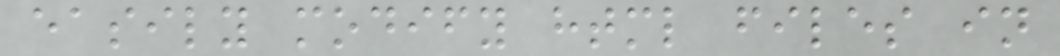easily modify html files in
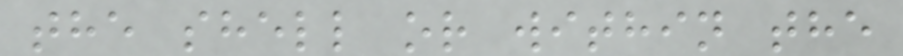the shell or within the
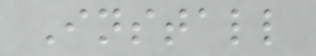Install
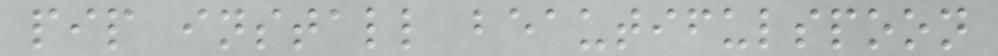pip install beautifulspoon
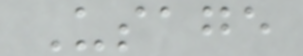Usage
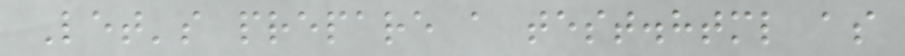Let's prepare a test.html as
